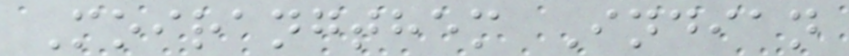Moirangthem Indian
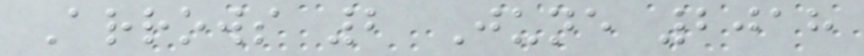Arrows 2 June 2018
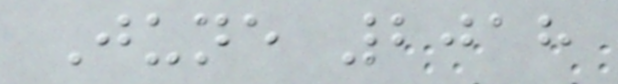June 2018
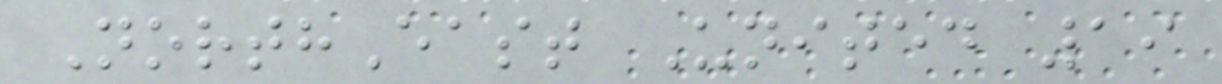NorthEast United 19
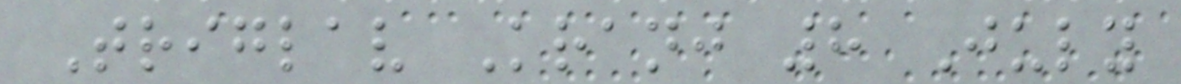Triglav Kranj 8 July
